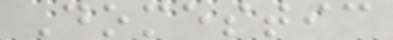Domestic
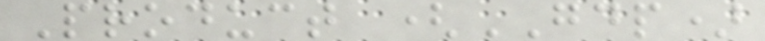Product (GDP)
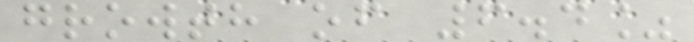growth of 6.4%
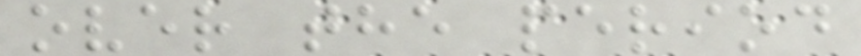over the period
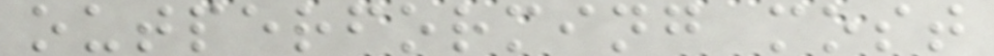outperforming most
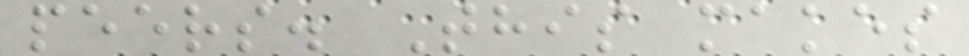peers. This makes
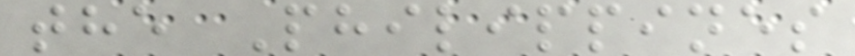the Philippines
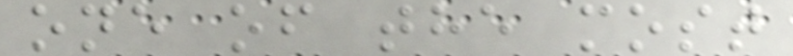one of the most
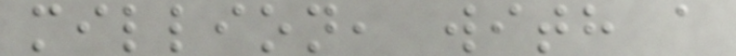million, with a
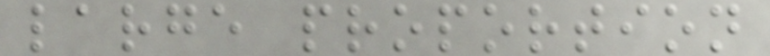large proportion
